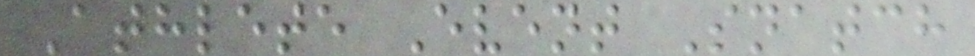Athlete Event Snatch
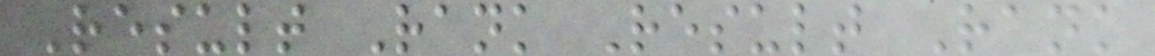Result Rank Result Rank
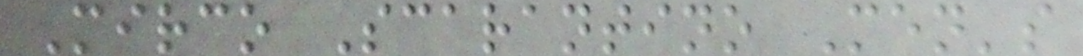Mirco Scarantino Men's
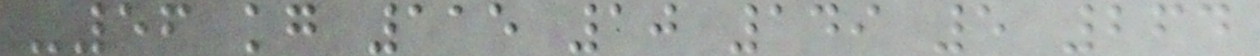-56 kg 115 10 149 5 264
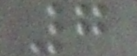7
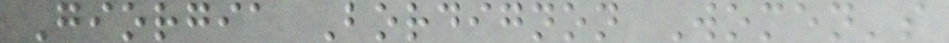Giorgia Bordignon Women's
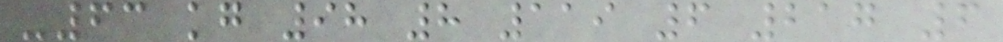-63 kg 98 8 119 6 217 6
